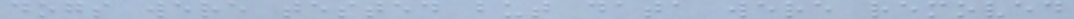dogs were tested but data were removed
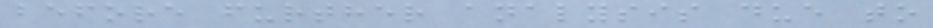before further analysis due to
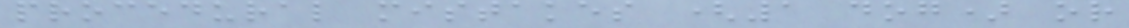procedural mistakes (1 dog) or
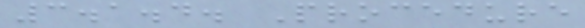3.1.4. Procedure
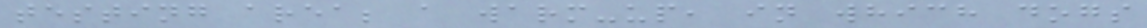testing area; a warm-up, in which dogs
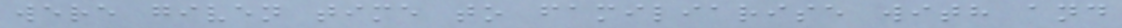were given time to familiarise with and
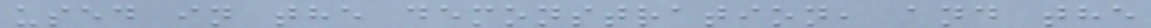used in the demonstration, and the
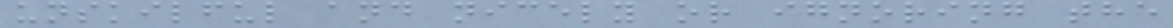unskilful and nicely or ignoring the
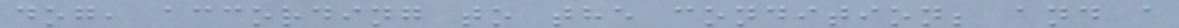dog, according to the condition; and a
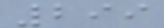299
